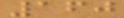160
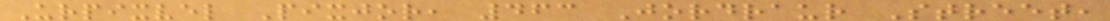Urpixvel Pixjor, 463 Jordraur Street,
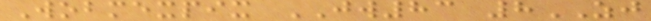Wobmexpix JW83 8ZJ
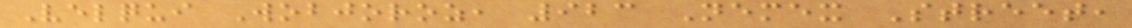Velqui Wobjoroz, 923 Nemex Street,
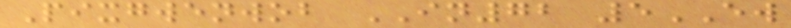Pixgwenwob IN72 5EW
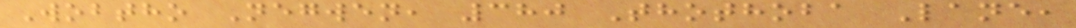Wobtho Negwen, 380 Thothoba Lane,
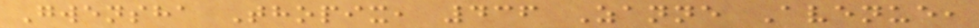Gwensha Thopix, 436 Zanne Avenue,
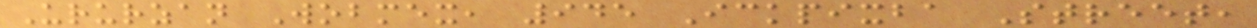Ururzan Wobmex, 945 Ickpixba Street,
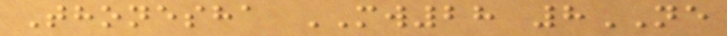Thonesha MW28 8NE
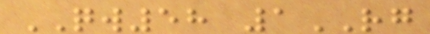QW58 1RG
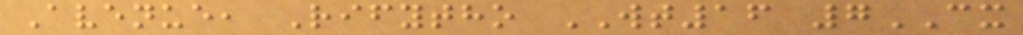Avenue, Rifytho WT16 7CX
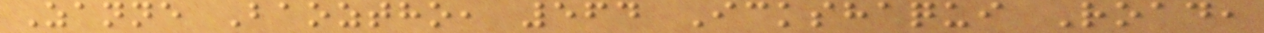Zanne Baoztho, 564 Ickshaqui Road,
